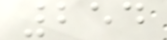254
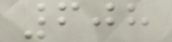608
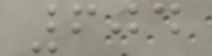604
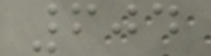604
